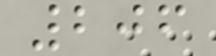206
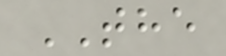THE
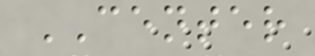CENTER
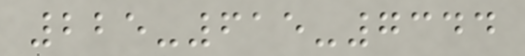225-615-7344
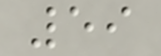59
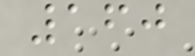160
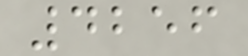4256
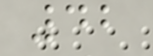42
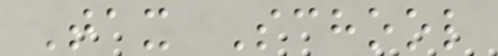Tax School
